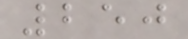250
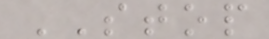STOP
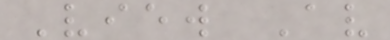View Av
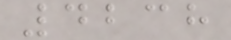4238
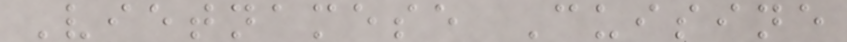Vietnamese Cuisine
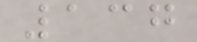137
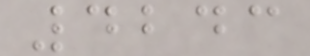4243
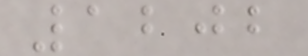1202
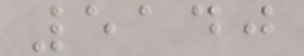5140
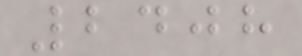2408
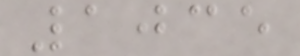1035
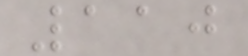110
